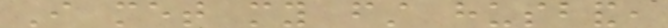I met my first husband,
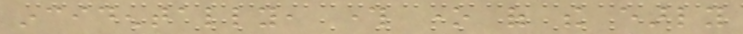incidentally, through one of the early
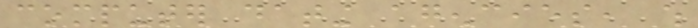computer dating agencies, which
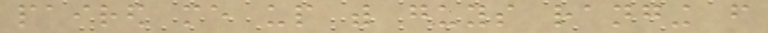paired me up with guys ranging from
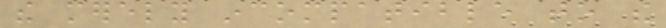the merely incompatible to the
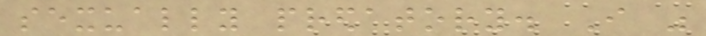sexually predatory. I was
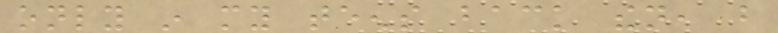only in my teens back then, but
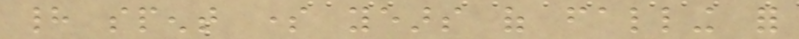had spent some years of falling for
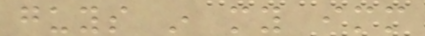guys in my immediate
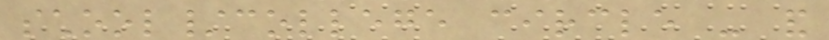school/college circle - and
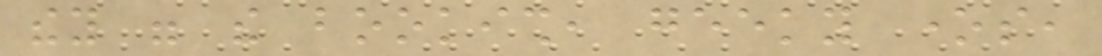they were the bookish, geeky ones,
